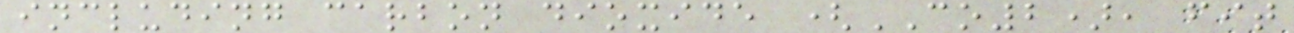including carbon dioxide (CO2), fit
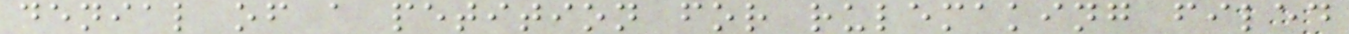denial of a petition for rulemaking filed
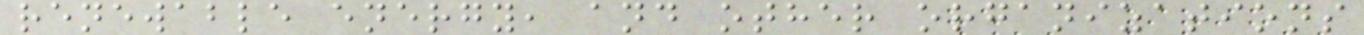renewable energy, and other organizations
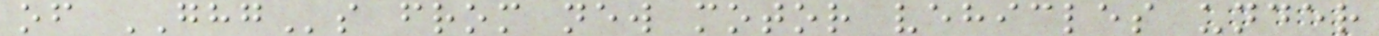of GHGs from new motor vehicles under
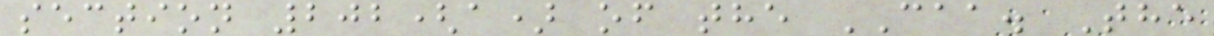section 202(a) of the CAA. The
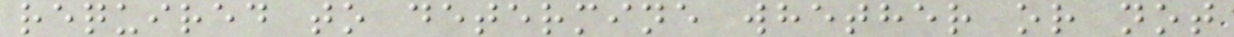required to determine whether or not
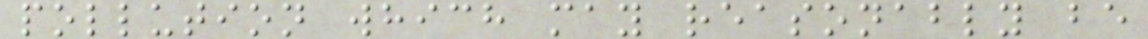pollution which may reasonably be
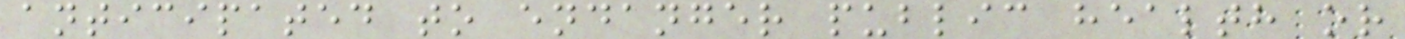anticipated to endanger public health or
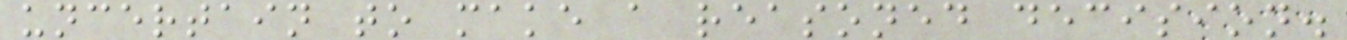uncertain to make a reasoned decision.
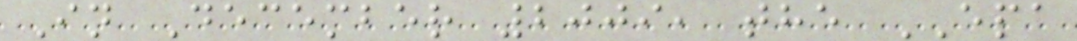In December 2009, the EPA
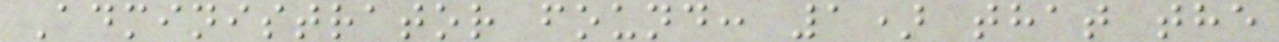Administrator found: 1) that the
